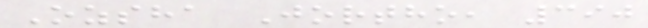Ozsha Jortho, 390
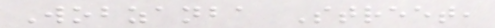Wobzanba Street,
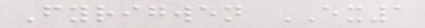Fyrigwen EX1
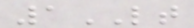1LT
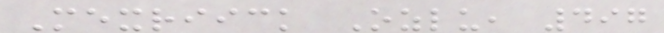Mexriick Ozlu, 497
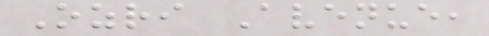Ozri Avenue,
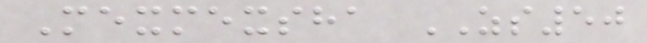Mexmexsha ZS50
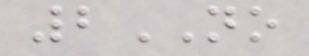2NO
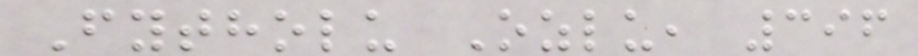Fytholu Ozlu, 396
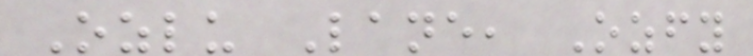Ozlu Lane, Ozfy
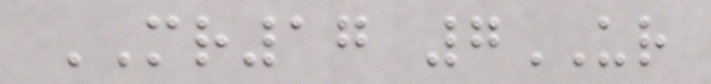MR17 7UR
